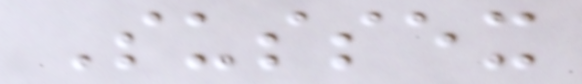Sussex
